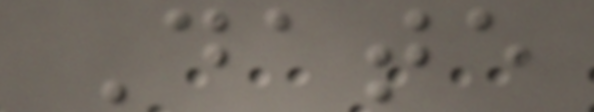Date
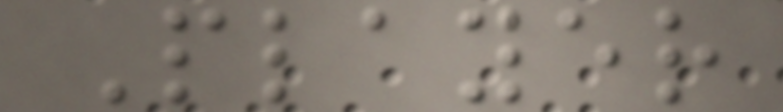Player
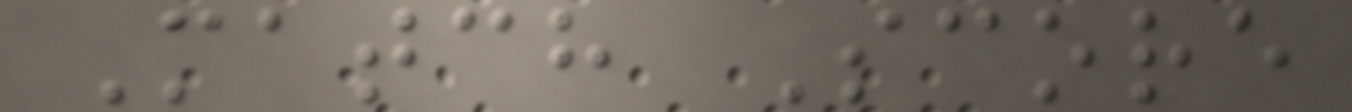Match Score
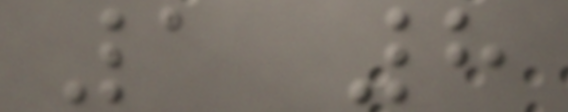1 8
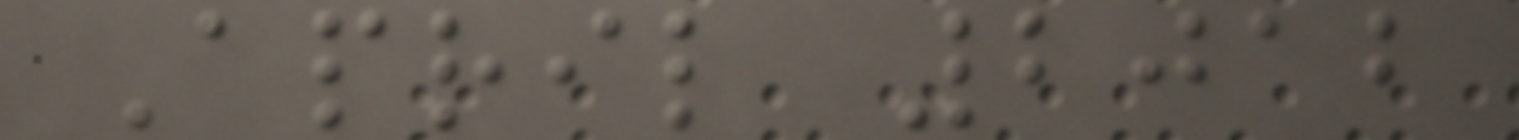April 2012
